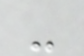-
